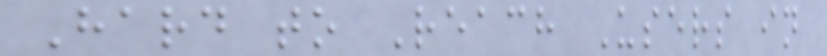Hard to Reach Users in
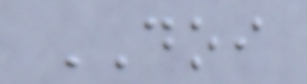DOI
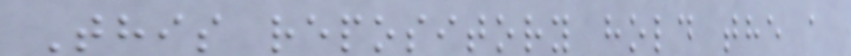This repository hold the a
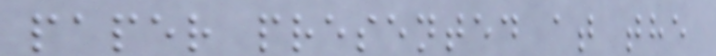paper presented at the
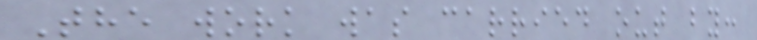The work was carried out by:
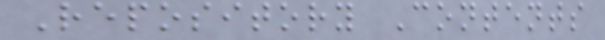Repository Contents
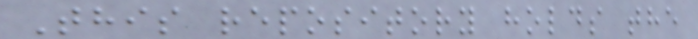This repository holds the
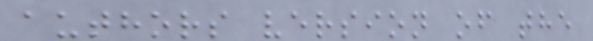authors version of the
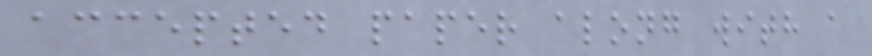accepted paper along with a
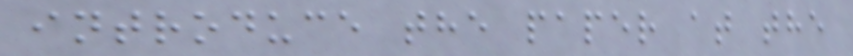introduce the paper at the
